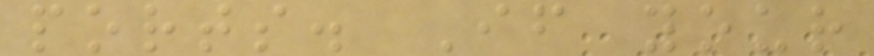ports. If your
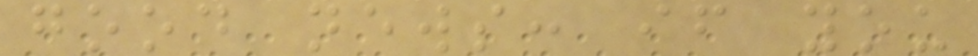good news: if you
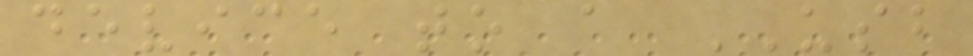device to a USB
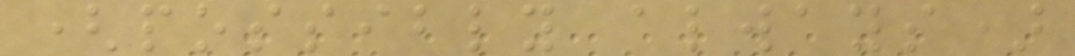(possibly always)
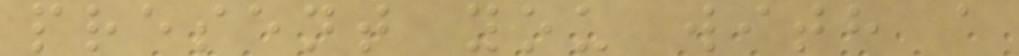present you with a
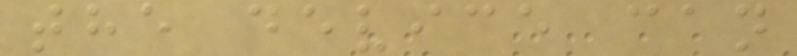the device can
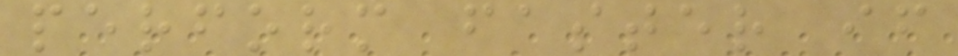perform faster if
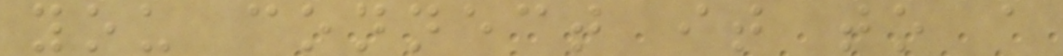you connect it to a
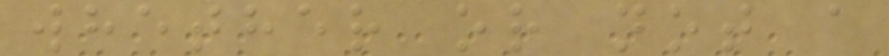whether or not a
